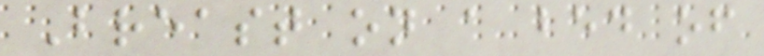Breast on a bed of
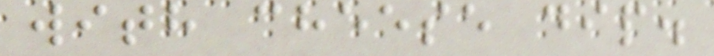with cheese dip.
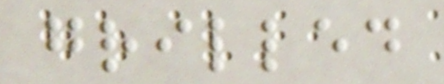grilled
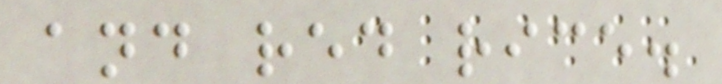and red rice.
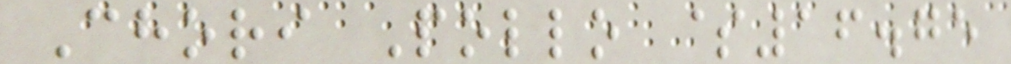Chori Pollo $16.75
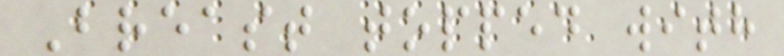Breast topped with
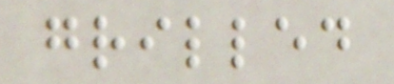grilled
